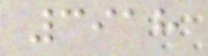3918
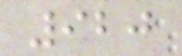920
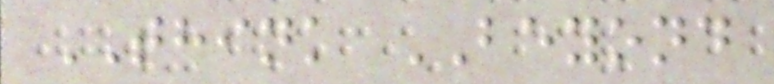THINK BEYOND
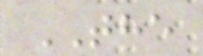THE
